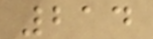214
